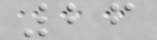26
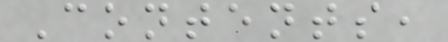Contents,
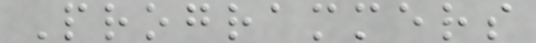Programmers
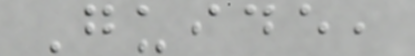Guide,
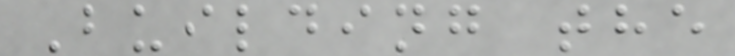Building the
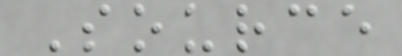Source
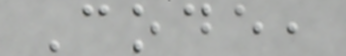Code,
